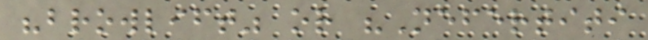"browlift" or "Nefertiti
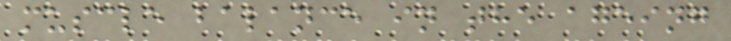muscle balance in the ageing
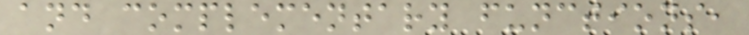and complementary functions,
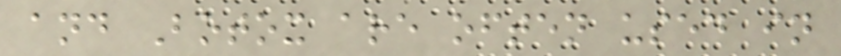and Botox are often used in
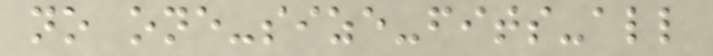no one-size-fits-all
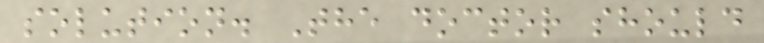solution. The doctor should
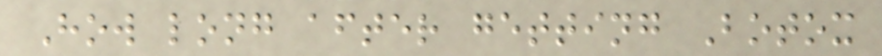How long after getting Botox
